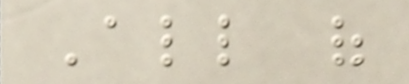All of
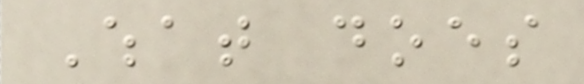What does
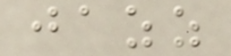jazz
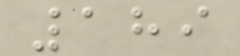189
